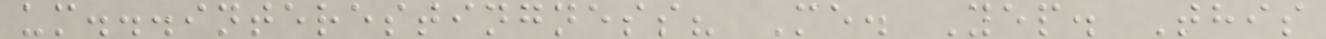um...interestingness? Me. Yep. This
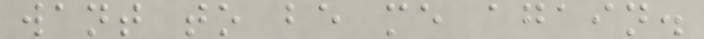want to be me again.
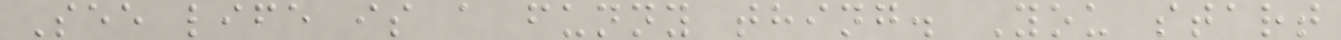See life is a funny thing. You start
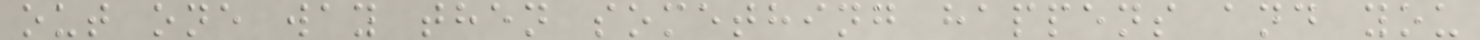out one way then something happens and you
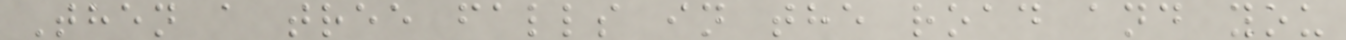Then a tree falls in the road and you
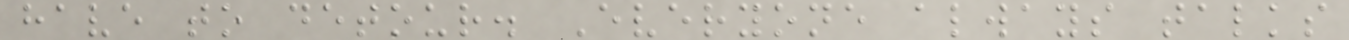have to detour. Everyone always talks
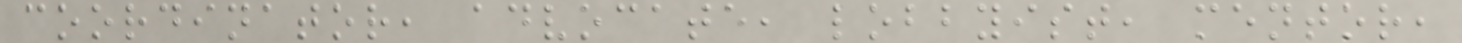coordinator, advocate, lobbyist, mentor,
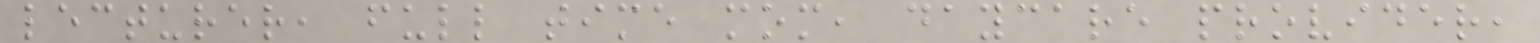lecturer, full time mom, daycare provider,
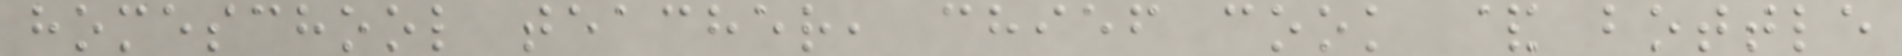homeschool teacher, chief cook & bottle
